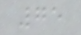75
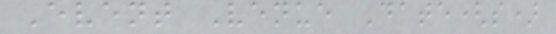Event Venue Date(s)
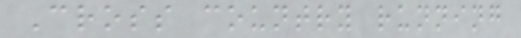Cross country running
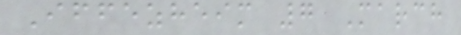Iffezheim 7 March
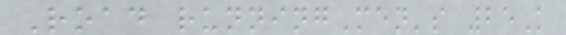Road runningMen's 25K
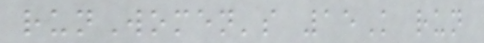runWomen's 15K run
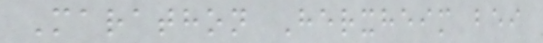Marathon Herxheim bei
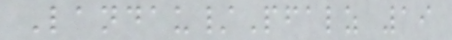Landau/Pfalz 19
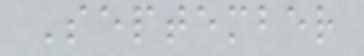September
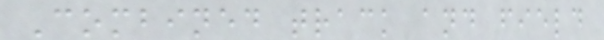Combined track and field
